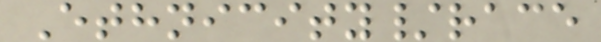Ethnicity/race
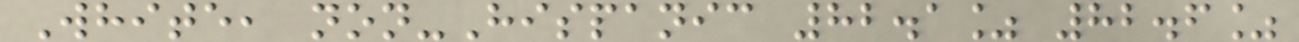White, non-Hispanic 82.1% 82.6%
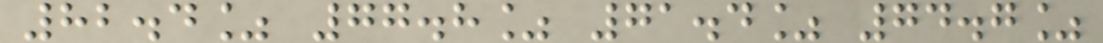82.4% 77.8% 71.4% 74.7%
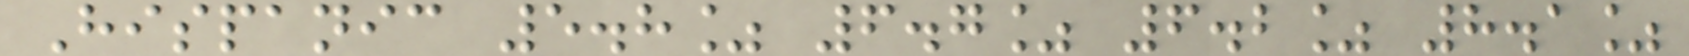Hispanic 5.8% 6.7% 6.2% 8.1%
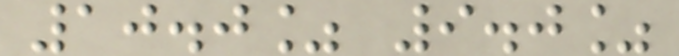10.0% 9.0%
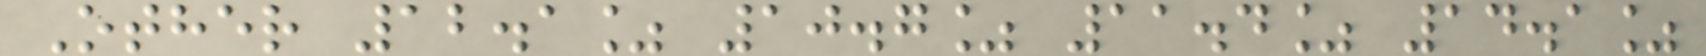Other 12.1% 10.7% 11.4% 14.1%
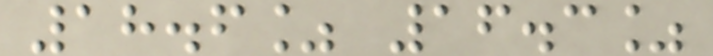18.6% 16.3%
